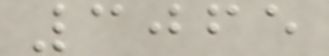3065
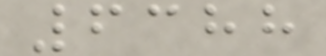6388
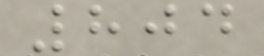804
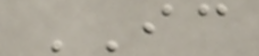IC
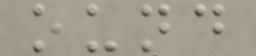ound
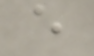e
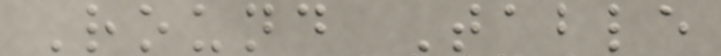Round Table
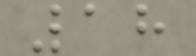18
